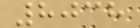8038
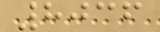8036
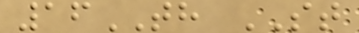16TH ST
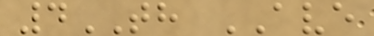4TH AVE
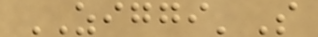ZIGGI'S
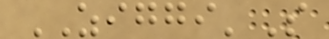ZIGGI'S
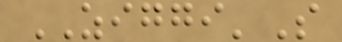ZIGGI'S
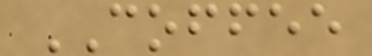COFFEE
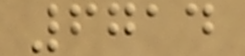6714
